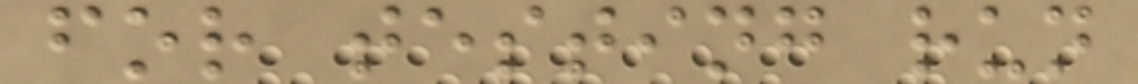for testing run
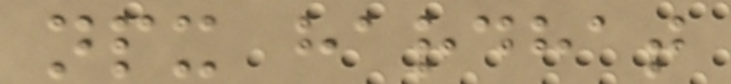npx hardhat
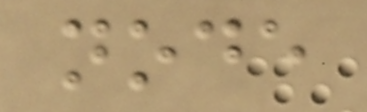node
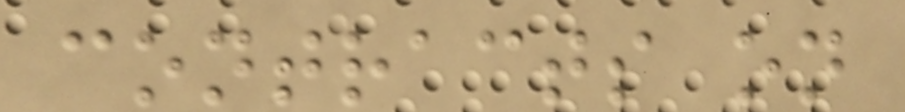contracts on
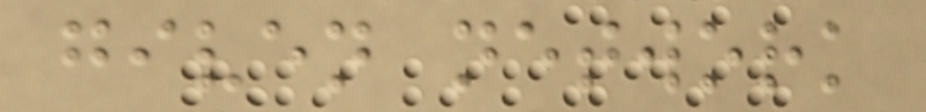given network
